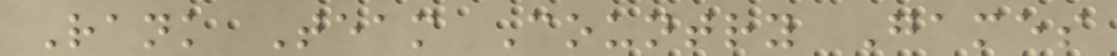Rank Team Country Games
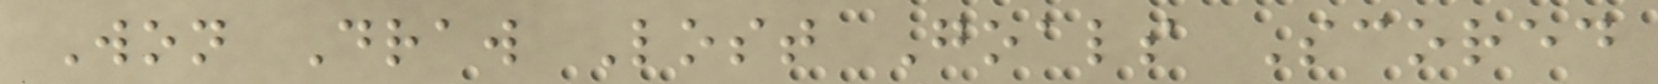Won Draw Lost Goals Scored
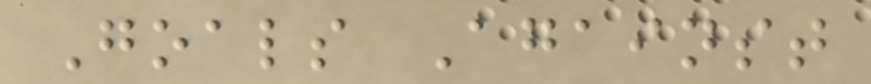Goals Against
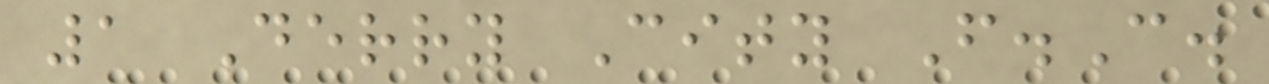1 Derry City F.C.
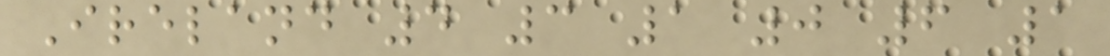Ireland 4 3 1 0 6 1
